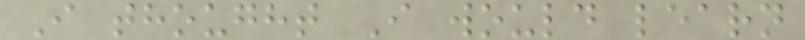I thought I would learn
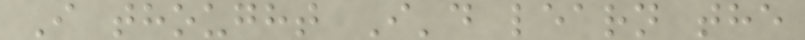I thought I'd learn the
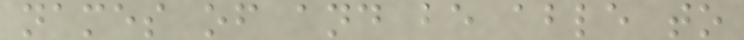names of and be able to
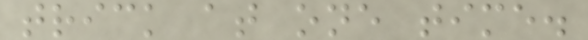trick at one time.
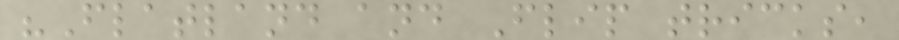"Flatland and Flip tricks,
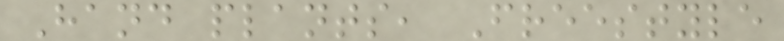Hand plants, Freestyle
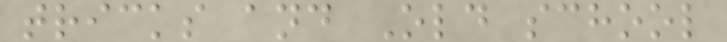tricks and Old school
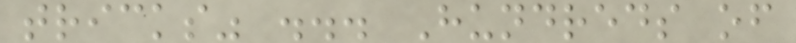tricks" ... Hundreds of
